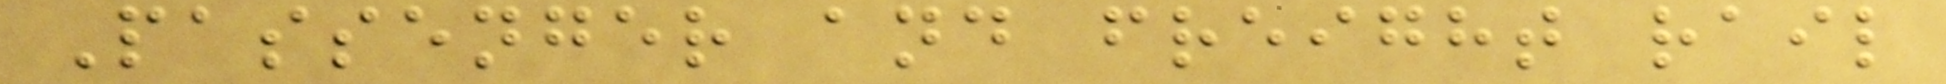Passenger and freight rail
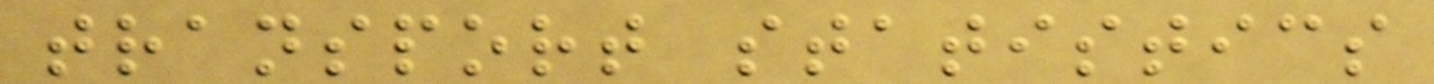transport statistics
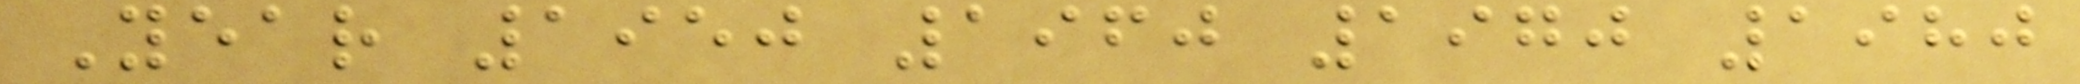Year 1950 1960 1970 1980
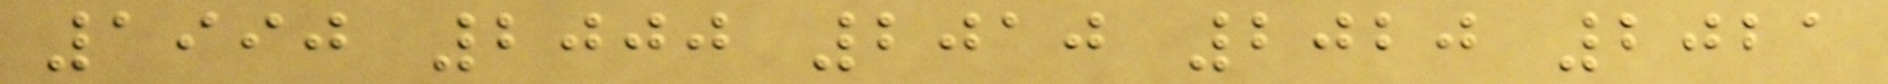1990 2000 2010 2020 2021
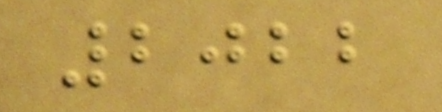2022
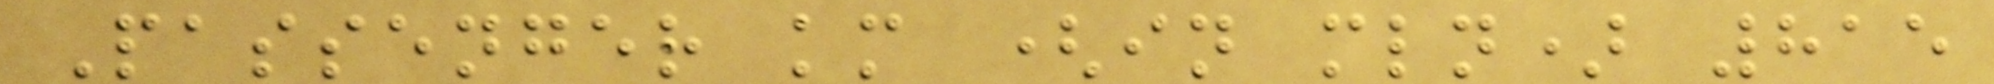Passenger km (in mln) 815
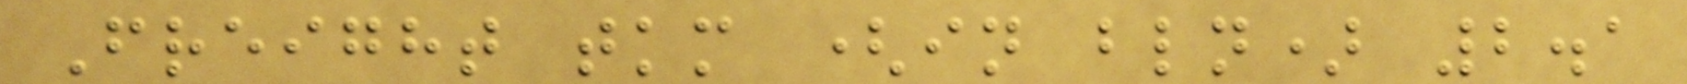Freight tkm (in bln) 2.1
